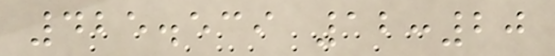425.539 12:20
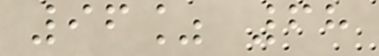96% 68
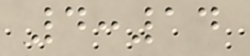4:14
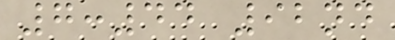7:44 92nd
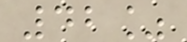42%
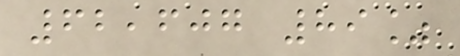62,607 89%
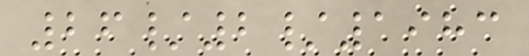26/2/1983
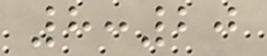8:20
